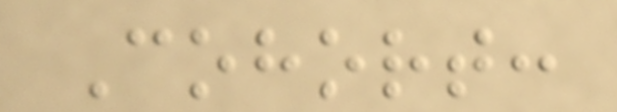Cohort:
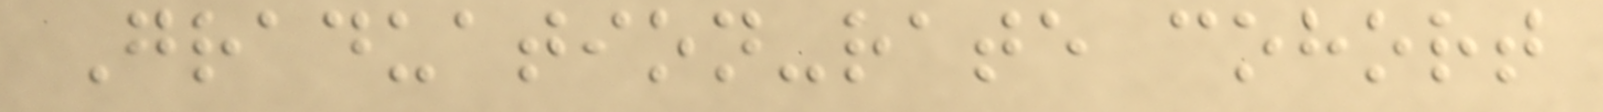Graduation-rate cohort
